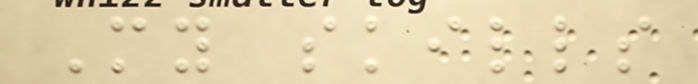My skills
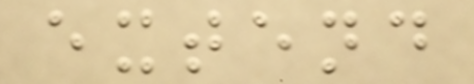extend
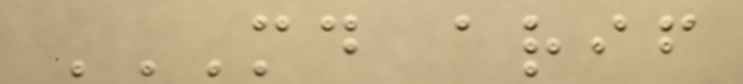MD ARIF
